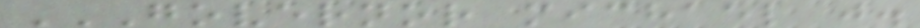GOVERNOR MICHAEL J.
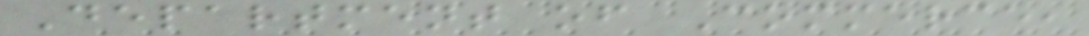Department of Commerce,
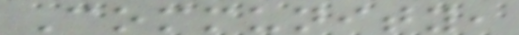Community,
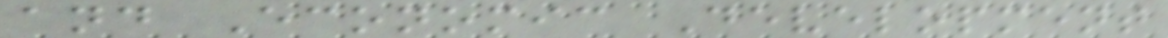and Economic Development
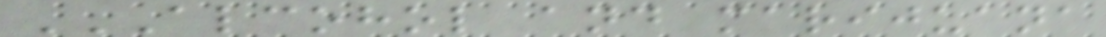ALCOHOL AND MARIJUANA
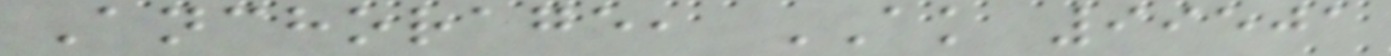Anchorage, AK 99501
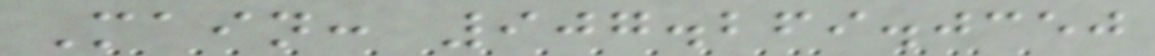Main: 907.269.0350
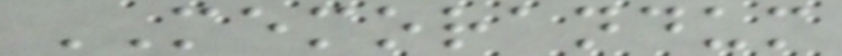MEMORANDUM
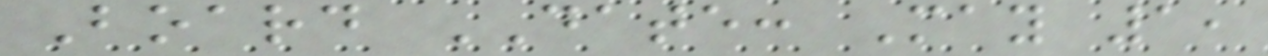Board DATE: May 1,
